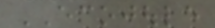ECOJOULE
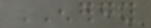ENERGY
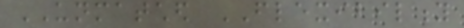UNMATCHED FLEXIBILITY
